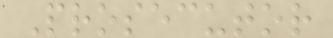Prosecutor
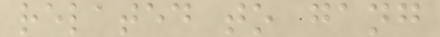related to gang
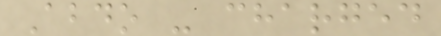Abdo - charged
